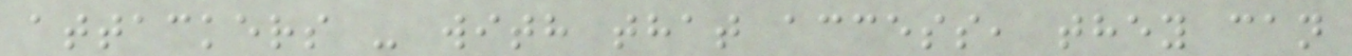attackers - with that access, they can
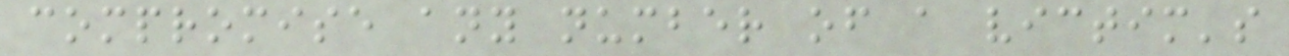compromise any number of a victim's
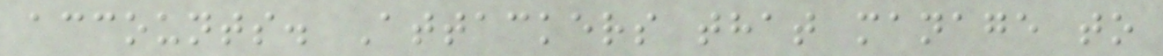accounts. Attackers that manage to
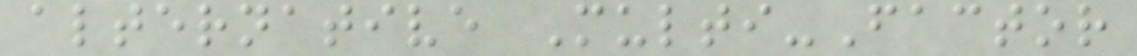alternative Multi-Factor
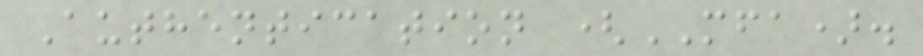Authentication (MFA).
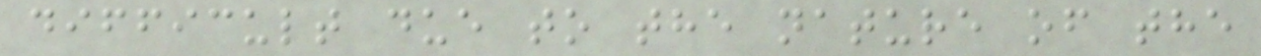difficult due to the nature of the
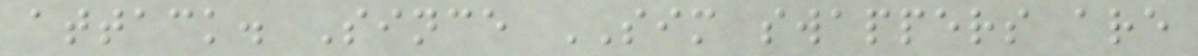attack. Since SIM swappers are
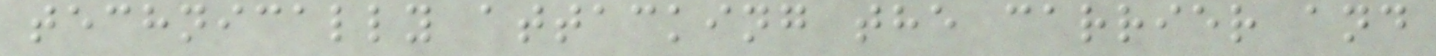technically attacking the carrier and
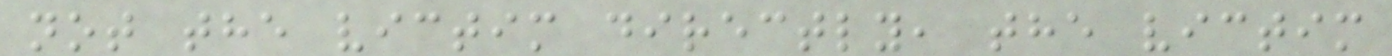not the victim directly, the victim
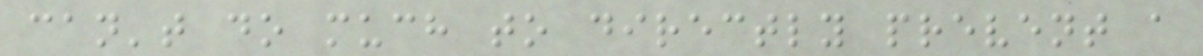can't do much to directly prevent a
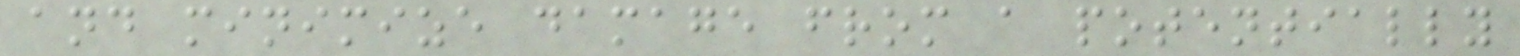and minimize damage from a potentially
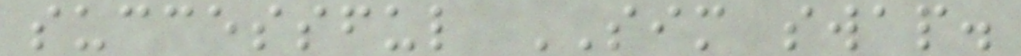successful SIM swap.
